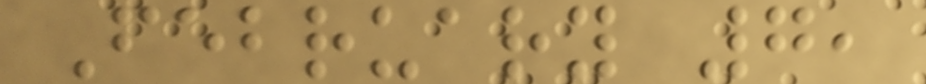February 7,
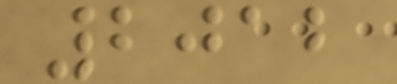2012
